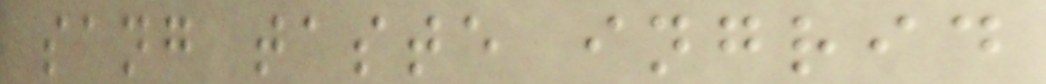sang taste ingrid
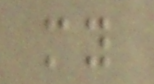my
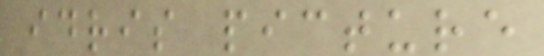idris picture
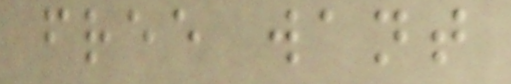free want
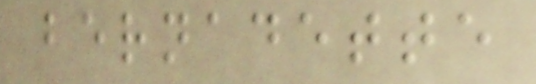bernadette
